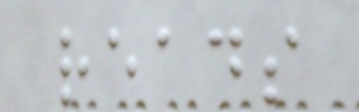reads
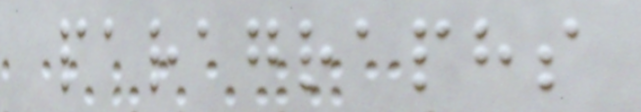paragraphs
